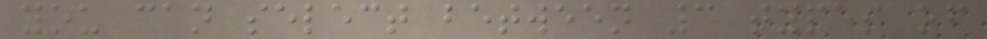you can select between 3 types of
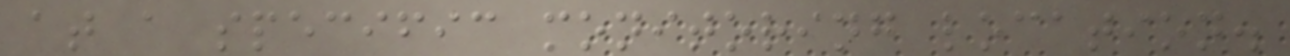at a specific monitoring location.
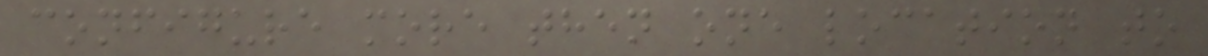configure more then one location to
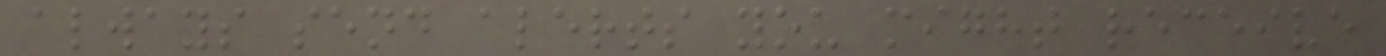always send alerts you might receive
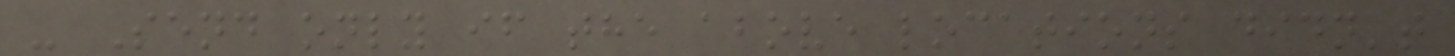- Send only if the above locations didn't
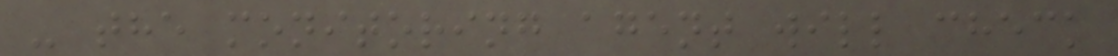- the monitoring agent will check
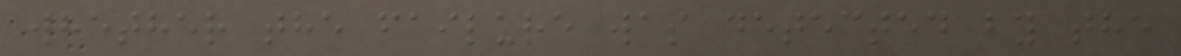whether the failure was detected by the
